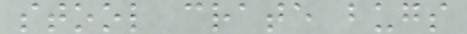stool crate bugs
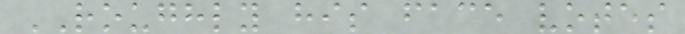ROUGHLY his face votes
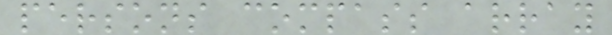persons compass array
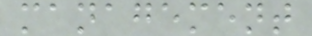management
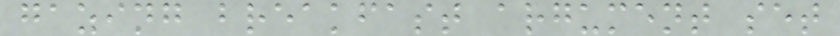gazing breakfast argument set
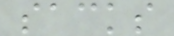sacks
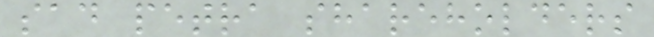sad petra shareholders
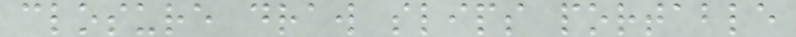closure draw slips portable
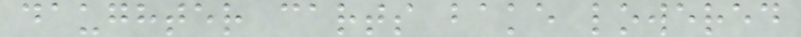daughter carts bake lowered
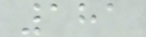181
